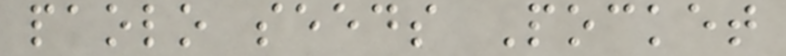paolo seeds Pocket
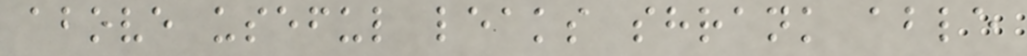above useful leaks shrank able
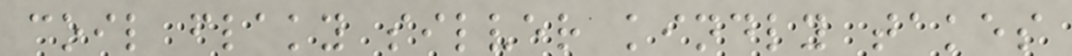coil flaky silver kindly takes
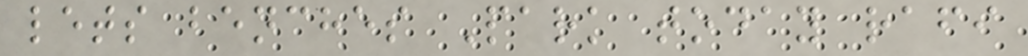lets benches Park today rafi
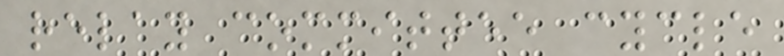relay committee cycle
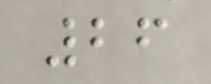26
